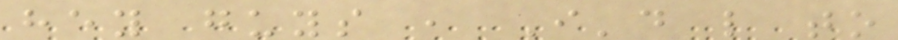hey guys , I'd like to
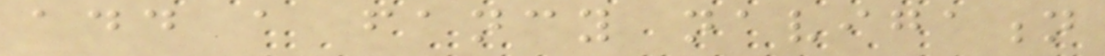add a fancy navigation
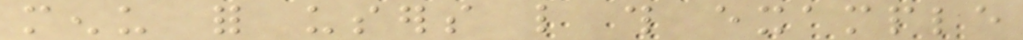menu for users like this example
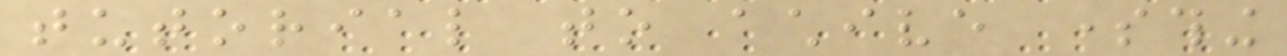tutorial to achive something
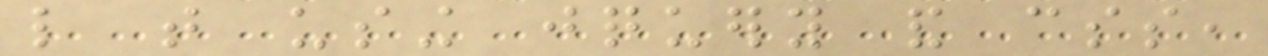like that using jquery and css,
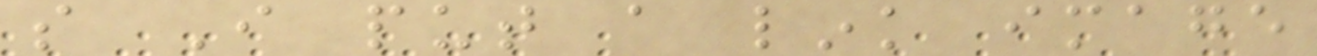so I put a link image
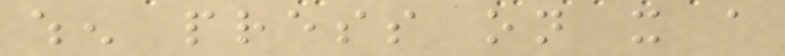when press on it a
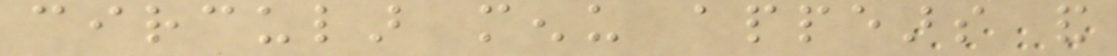circular menu appears and
